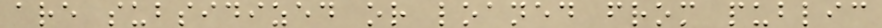are subsidized or loaned from public
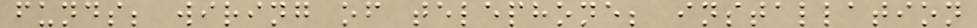funds; wiring of telephone; installation
